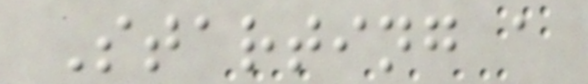Starting a
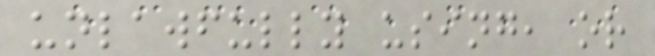unlawfully using, or
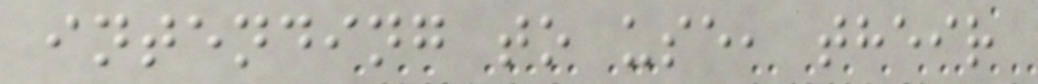intending to use, their
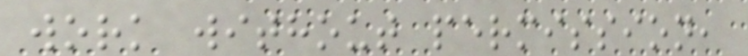work without permission,
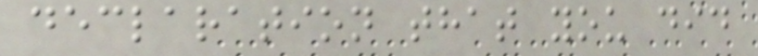declaration that you did
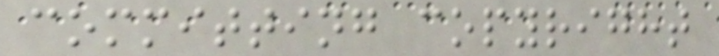committing copyright
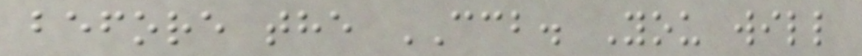before the CCB. You will
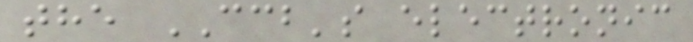the CCB's electronic
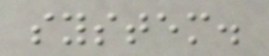system.
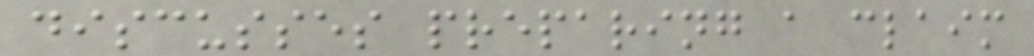discusses preparing a claim
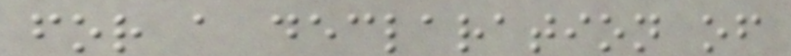for a declaration of
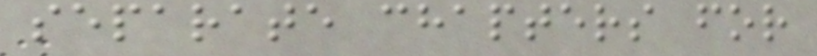separate chapters for
